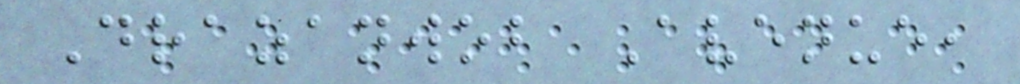Drazanwob Avenue,
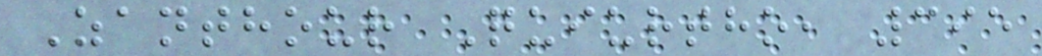Zanthour Quiurtho, 395
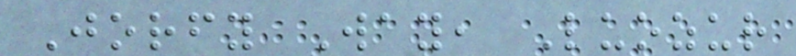Jorfy Way, Luozur
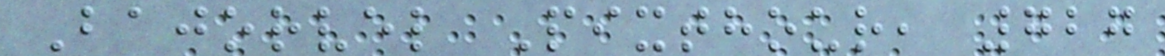Bajorvel Pixthour, 727
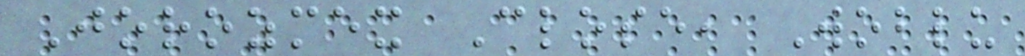Jorozmex Close, Woblu
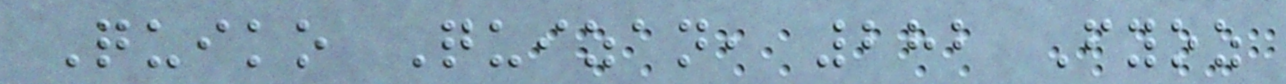Quiko Quizan, 282 Fyoz
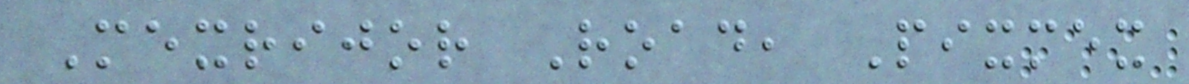Mexrijor Road, Pixmex
